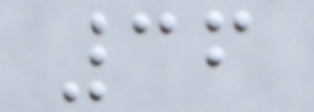36
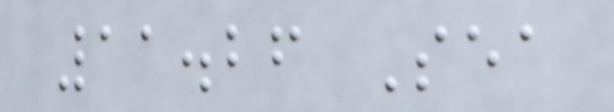11.26 Sea
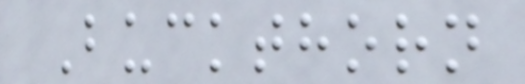Buckthorn
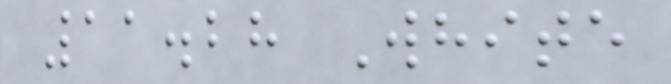11.28 White
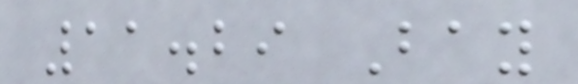11.29 Bay
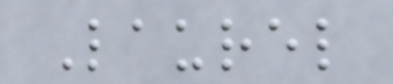Laurel
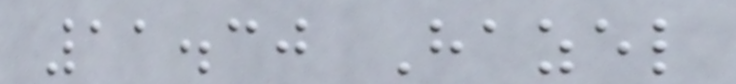11.30 Hazel
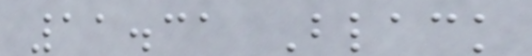11.31 Black
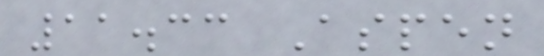11.33 Aspen
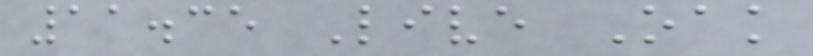11.35 Live Oak
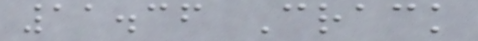11.36 Crack
